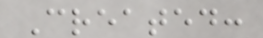Created:
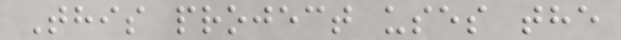This project uses the
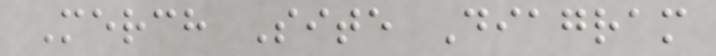Merch Site Diagram
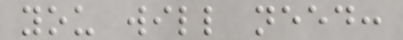you will need:
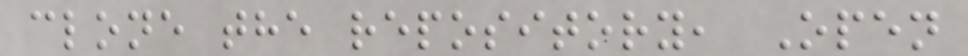clone the repository, Open
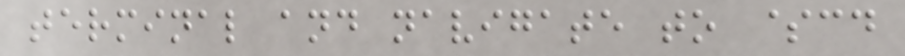terminal and navigate to $cd
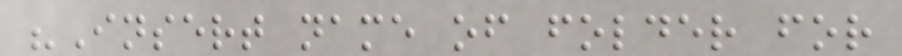"Insert name of folder for
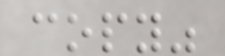copy"
